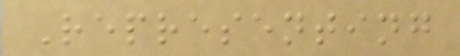Representing
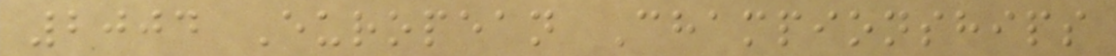2004 European Championships
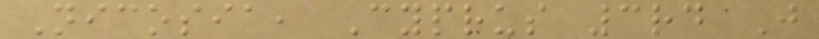Nicosia, Cyprus 3rd J
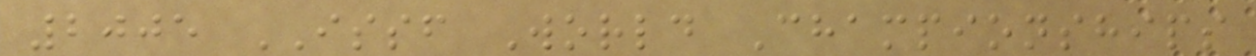2005 ISSF World Championships
